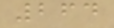264
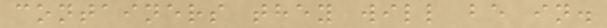containers they will be in.
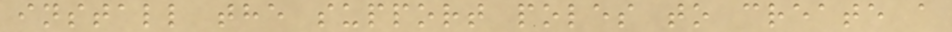install the support poles to create a
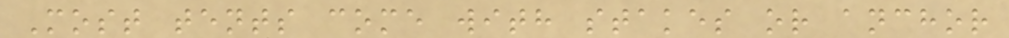Most tents come with stakes or anchor
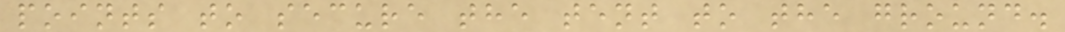points to secure the tent to the ground.
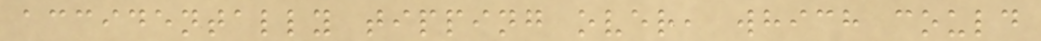accidentally tipping over, which could
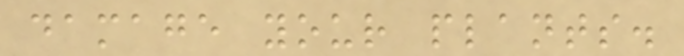damage your plants.
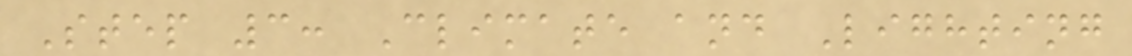Step 3: Climate and Lighting
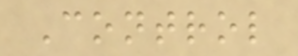Control
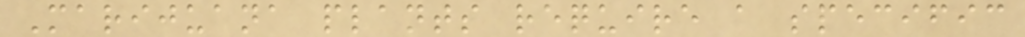Marijuana plants require a specific
